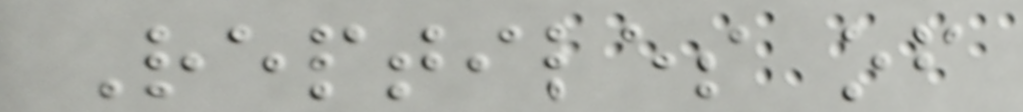Reptiles of
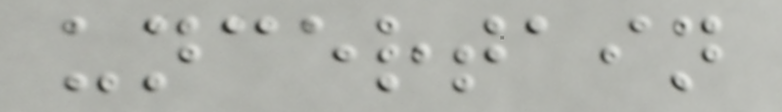uncertain
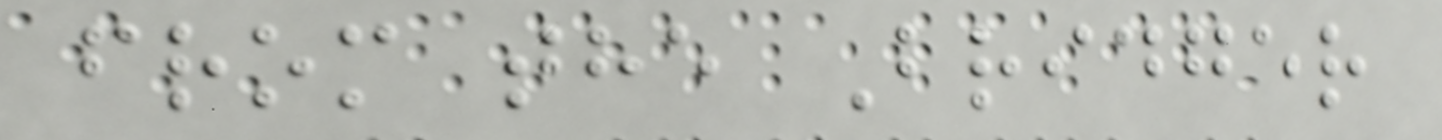from the Bridger
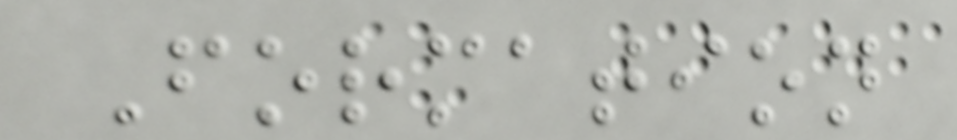Formation
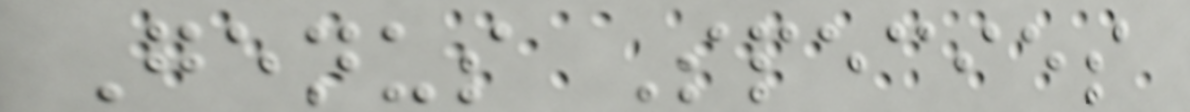Genus Species
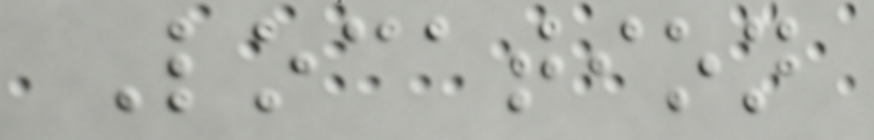Location
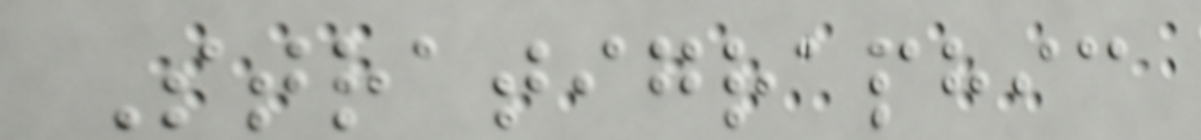Stratigraphic
